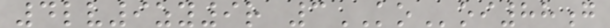4lv9zy9r 3KOoi88g
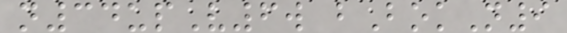n34upV6w bBokN9
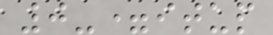0-=itup
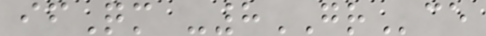ifQm -8GRce
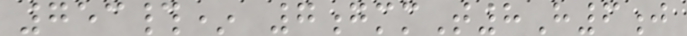753#* 7gmmT8H6j
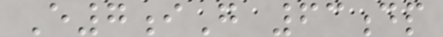E7iG 63dp
